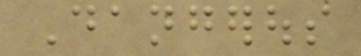Dangerous
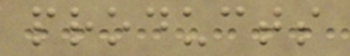products
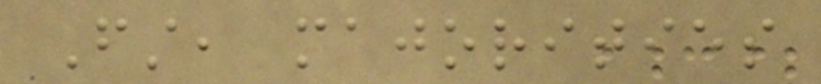First, majorities
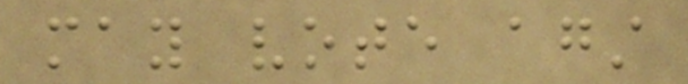may vote against
